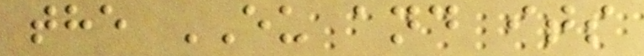the EU and its
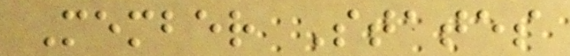Member States
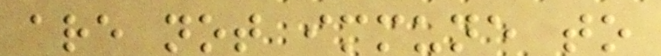are not immune to
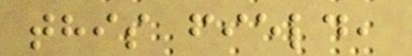this field,
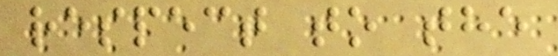respect to the
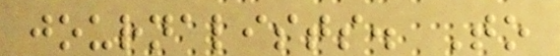journalists. To
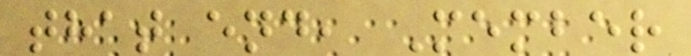that end, Member
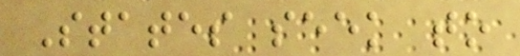States seek to
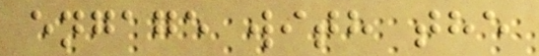engage with the
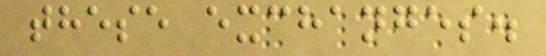these exchanges.
